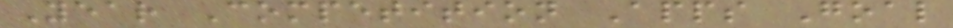Year Competition Apps Goal
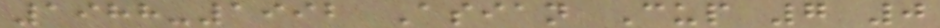1988-1992 Asian Cup 7 0
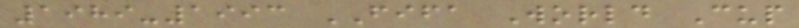1989-1993 FIFA World Cup
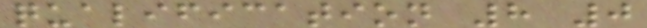qualification 8 0
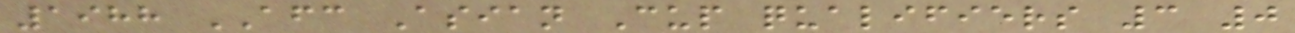1988 AFC Asian Cup qualifiers 3 0
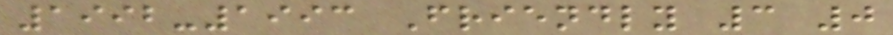1992-1993 Friendly 3 0
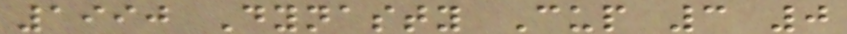1990 Dynasty Cup 3 0
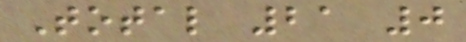Total 21 0
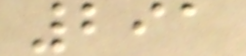291
